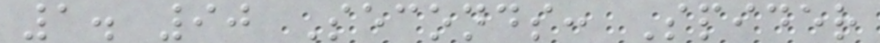1. 90 Seconds: Spider
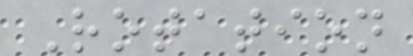Rotation
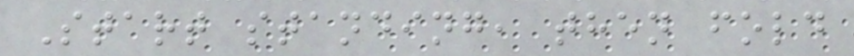Start standing, then fold
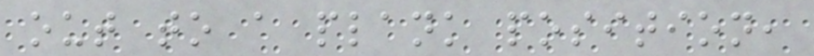out to a plank position,
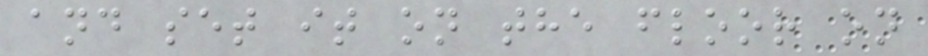and set it on the floor on
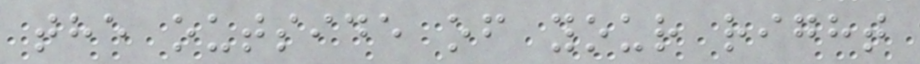the outside of your right
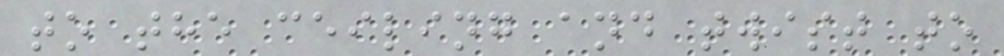to the ceiling and twist to
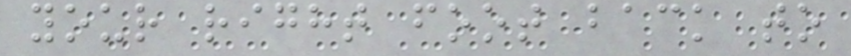your right foot back to
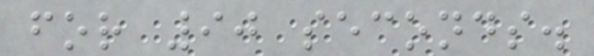for 90 seconds.
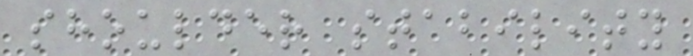shoulder stability
